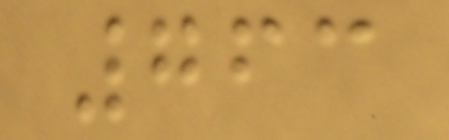763
